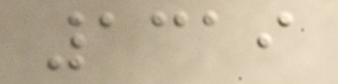1319
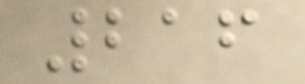216
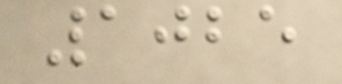1025
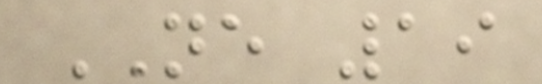NE 19
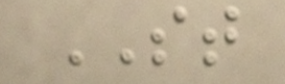ST
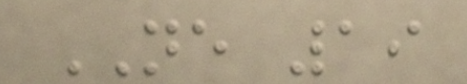NE 19
